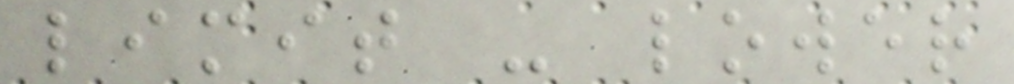limit - lower
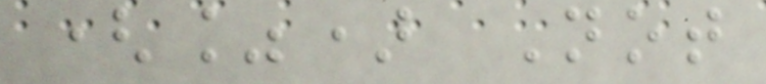(%) Not
